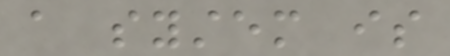a system is
